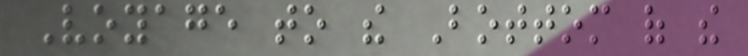Voyage to the Bottom of the
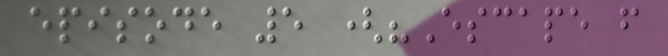episode 5 ("Escape from
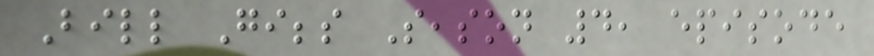Bill Gibbs Season 4, episode
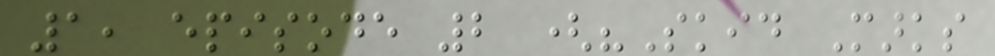1, episode 2 ("Skid Marks
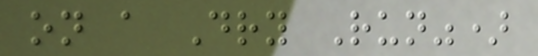on a Dry Run")
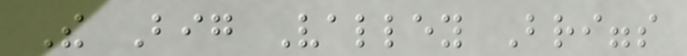The Big Valley Briggs
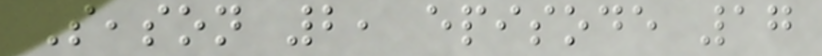Season 2, episode 17
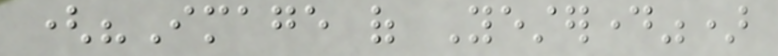("Image of Yesterday")
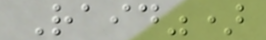Raid")
